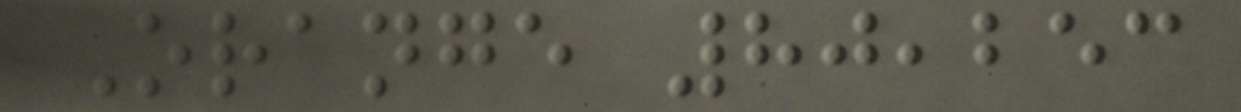Orange 80,253
